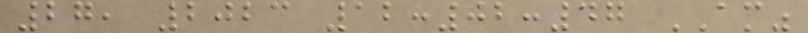27, 2023 12:02:47 AM"
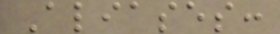Aliases:
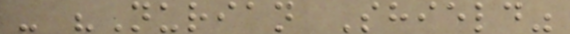- "Nurian Shield"
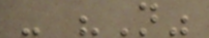- "N"
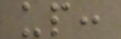up:
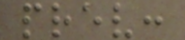prev:
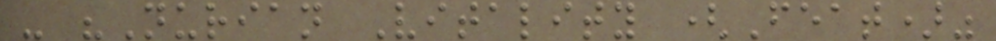- "Nurian Vitality (Feat)"
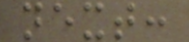next:
